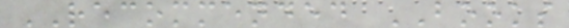RECOMMENDED BOOKS
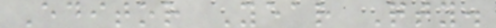Editor Year Qty.
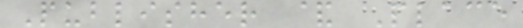Publisher & Place
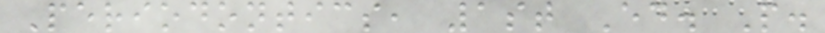Periodontics, 1st Ed. P.
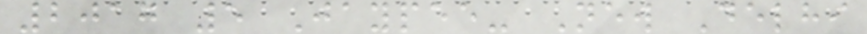2017 5 Jaypee- New Delhi
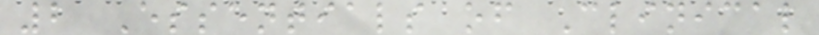2 Essentials of Clinical
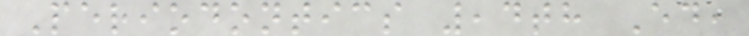Periodontics ,4th Ed,
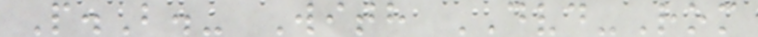P.B.- With DVD-Rom
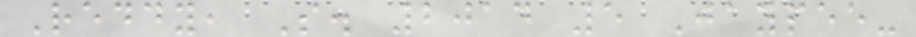Reddy, S. 2014 5 Jaypee-
